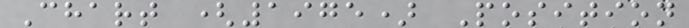Chart (1975) Position
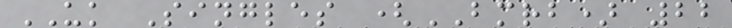UK Singles (BMRB) 22
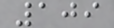109
